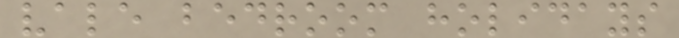vale bedroom holidays
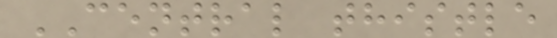CENTRAL thistle
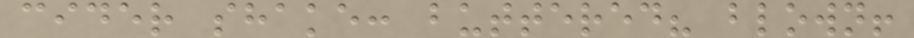cider shake: buttered? blown!
